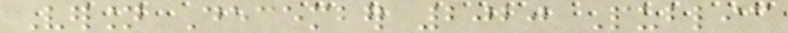Version December 2020 Public
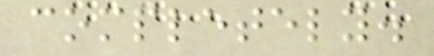completely.
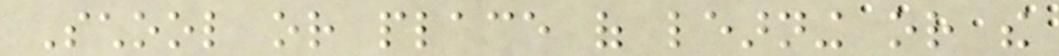School or place of learning or the
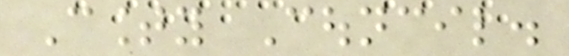County Council.
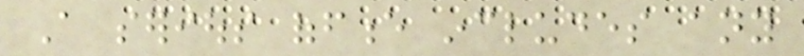A serious offence includes any
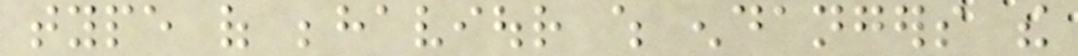type of behaviour which endangers the
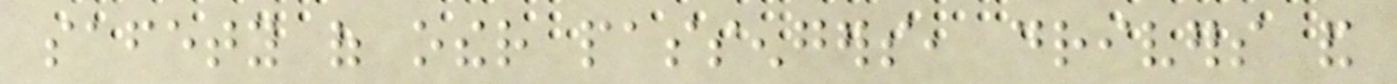safety of other passengers, drivers and
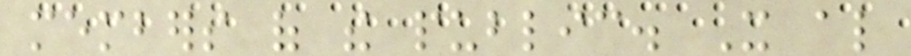members of the public. It also
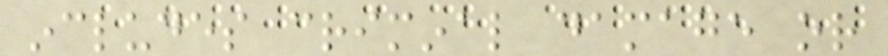includes criminal damage or
